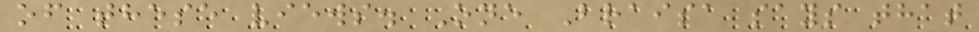of these views. One Braisa says that
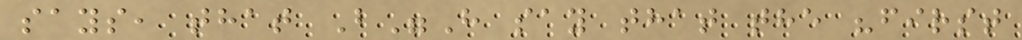says, that B"H say that the "first
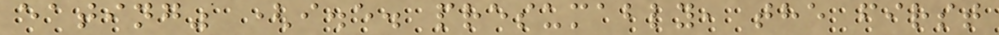eating" (i.e. presumably, the first
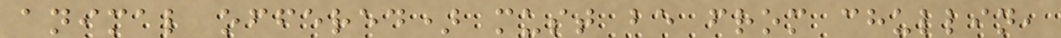animal offered) must be from chullin,
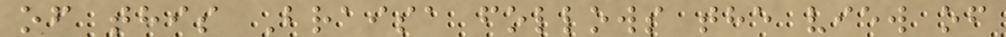of this Braisa follows the view of
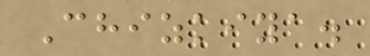Chizkiya.
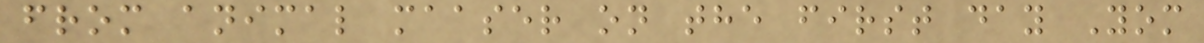from animal maaser on the first day Yom
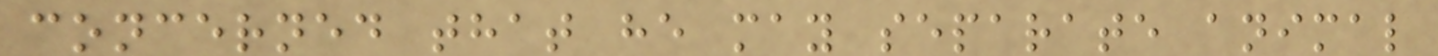concerned that he may separate animal
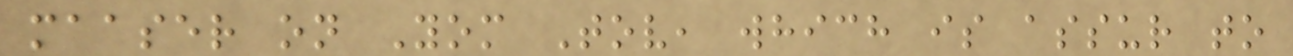maaser on Yom Tov, which is assur to
